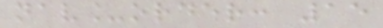nav_order: 15
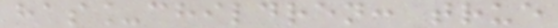has_children: true
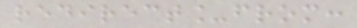redirect_from:
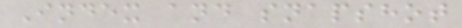Index and snapshot
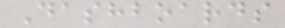Dashboards
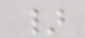}
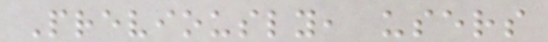Previously, users
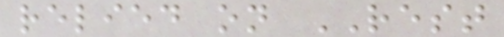relied on REST
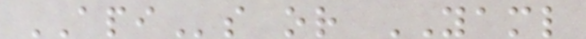APIs or YAML
